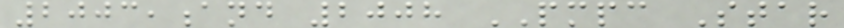2003,and 2008 PMPC Star
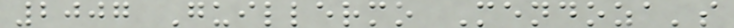2007 Guillermo Mendoza's
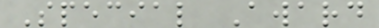Special Award
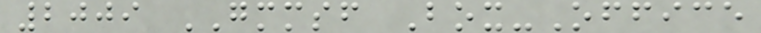2009 GMMSF Box-Office
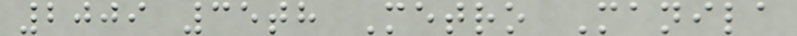2009 35th Metro Manila
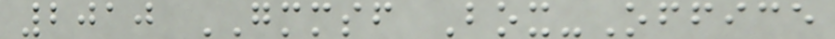2010 GMMSF Box-Office
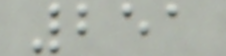251
